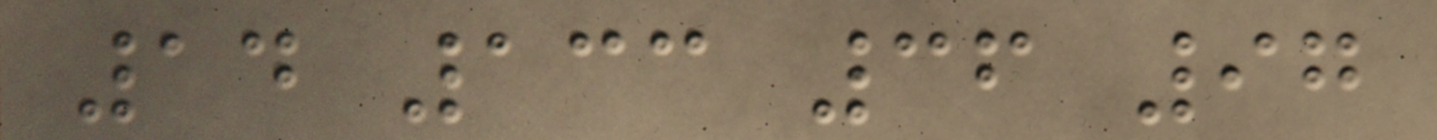14 133 36 97
